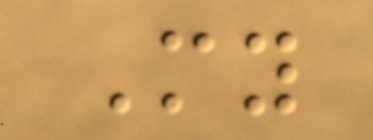My
